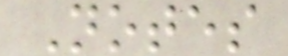Notes
